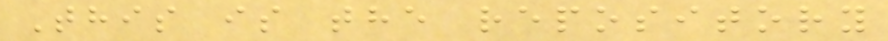This is the repository
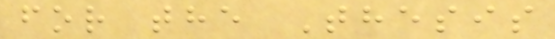for the Thesis
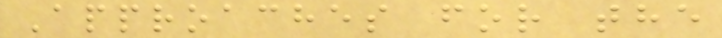Approaches for the
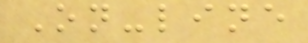On-line
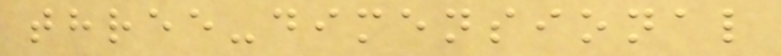three-dimensional
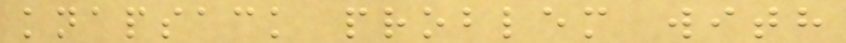knapsack problem with
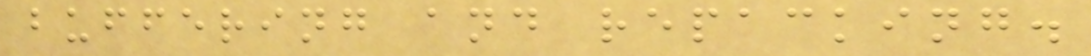buffering and repacking.
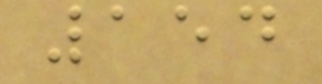154
